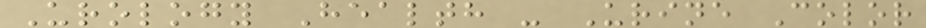Urology Health - Urine Color
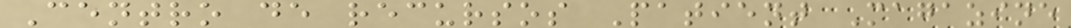Centro de recursos Patient Magazine
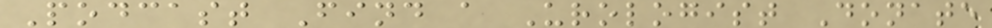Podcast Find a Urologist Donate
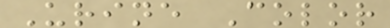Urine Color
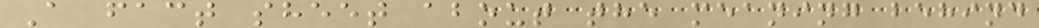A fact sheet about the meaning behind
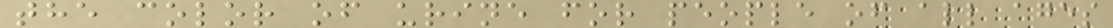the color of urine for people of all ages
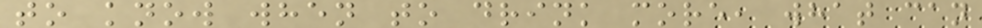to know when to drink more, what can
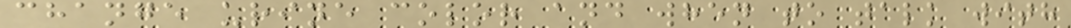change urine color and when to talk with
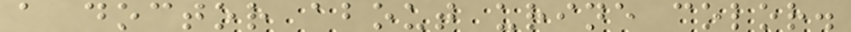a doctor about urine color.
